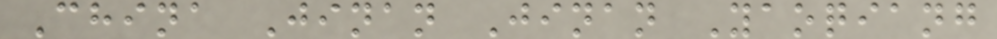China Jinan Jinan Yaoqiang
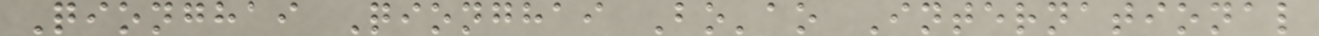Qionghai Qionghai Bo'ao International
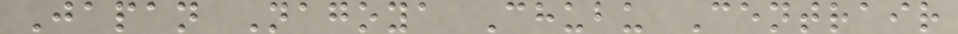Japan Nagoya Chubu Centrair
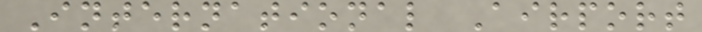International Airport
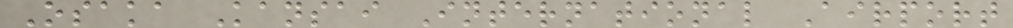Osaka Kansai International Airport
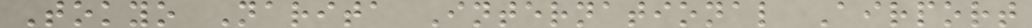Tokyo Narita International Airport
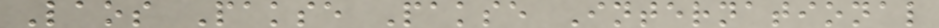Laos Pakse Pakse International
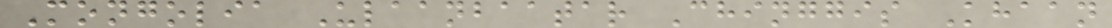Mongolia Ulaanbaatar Chinggis Khaan
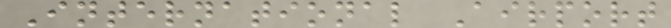International Airport
